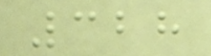328
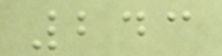243
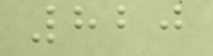820
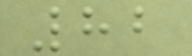82
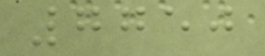7750
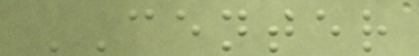CENTER
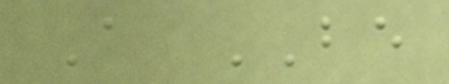A BE
